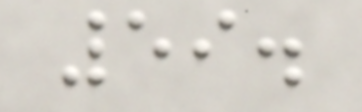59.
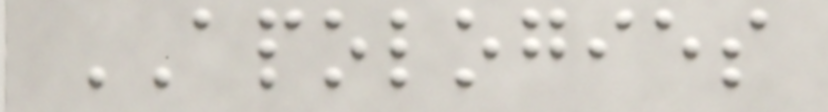APOLOGIES
